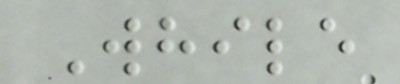While
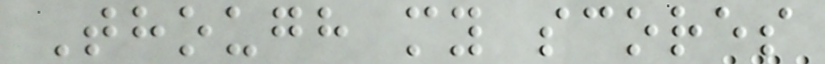Though my scores
